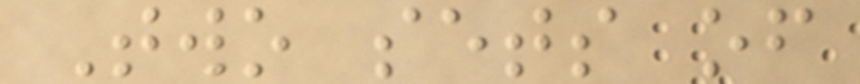Two sets of
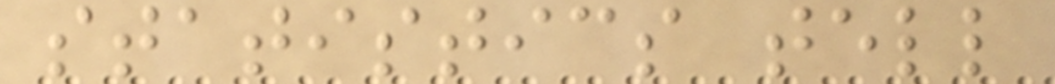statistics tell
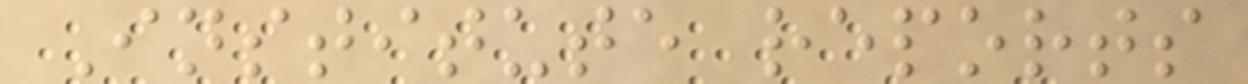Institute reports
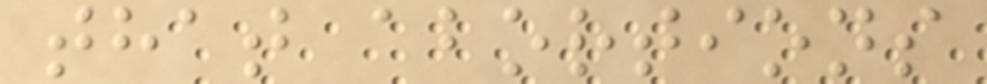that abortions
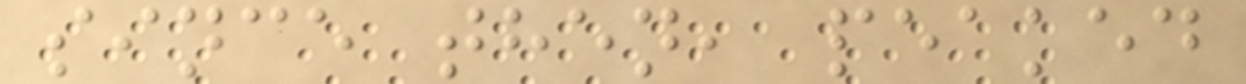since then, peaked
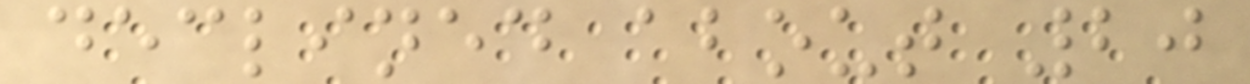declined about 20
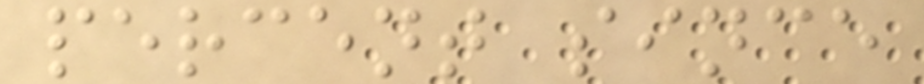percent since
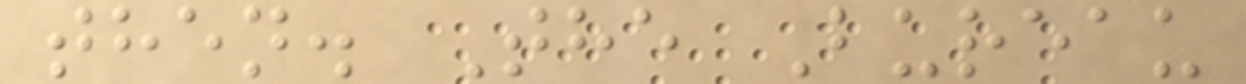then. The Bureau
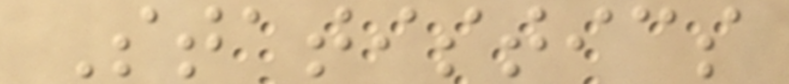Statistics
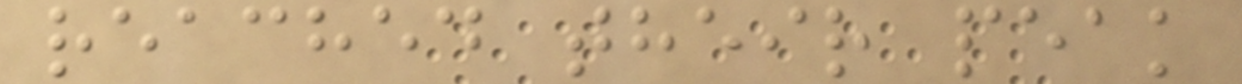reached their peak
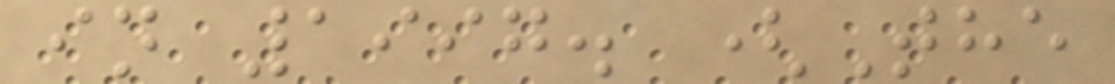in 1997. (The
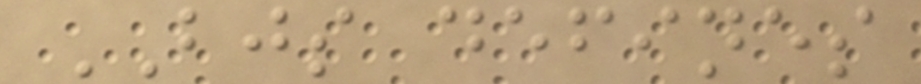BJS defines
